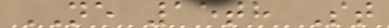NE 15th St
